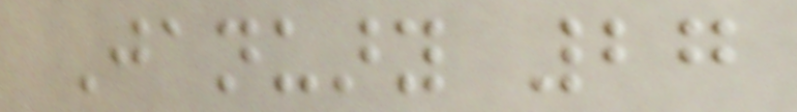January 27
